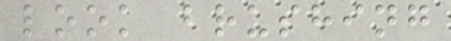look brushing
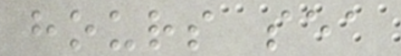hours sea
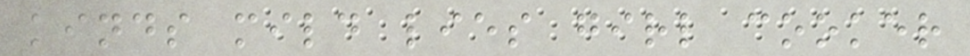kinds mild lies girl cooker
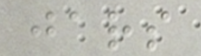jars
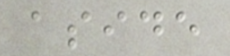aside
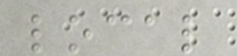local
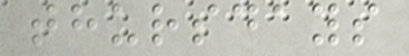thursdays
